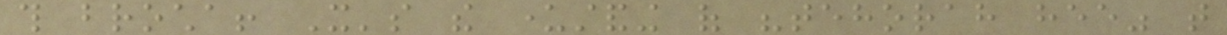this brocha! It's the understanding of "tehorah hee" that
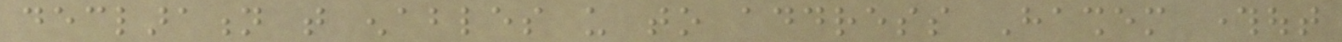declaration that enables us to address Hashem throughout
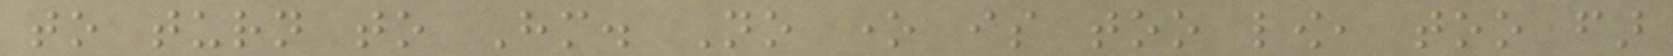to turn to Him. No one is too low, too far
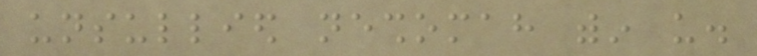unsullied neshomah within us.
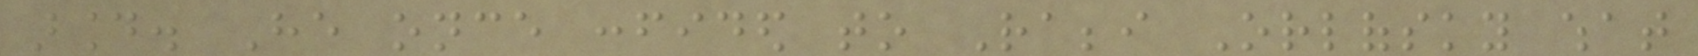around. He once confided to Rabbi Orlofsky what
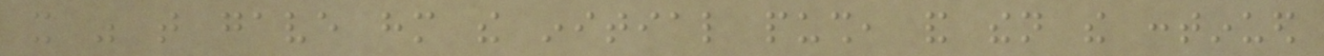it was that gave him the initial push, and then the continued
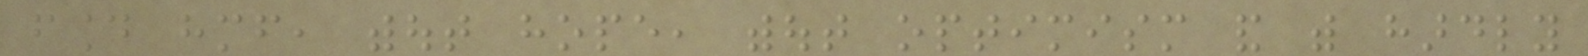found himself, without hope, without optimism and with hardly
